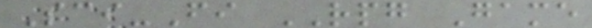Sci-Fi RPG Game
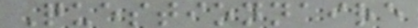Questionnaire
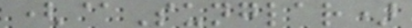(@Sunglar)
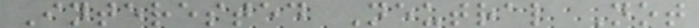Interested Neutral Not
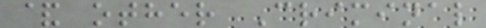& other Criminal
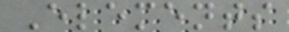Elements
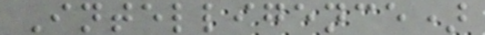Intelligence)
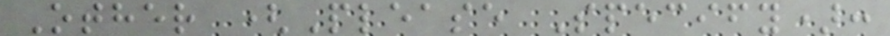Other (Please Specify):
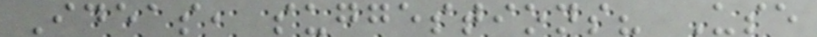Ideas, suggestions? Use
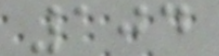104
